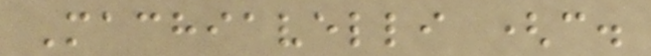Machiavelli (c.
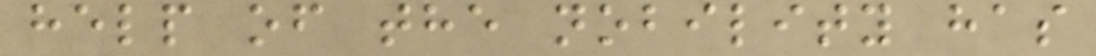help of the nobility has
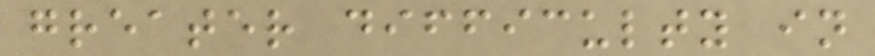greater difficulty in
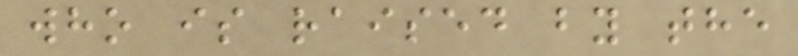who is raised by the
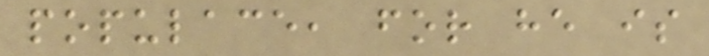populace, for he is
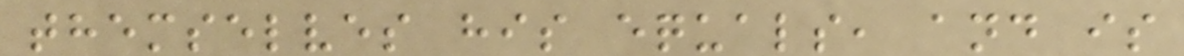themselves his equals, and is
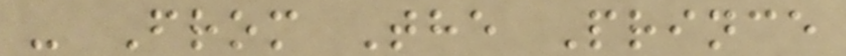- From The Prince
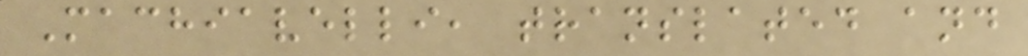Machiavelli, translated and
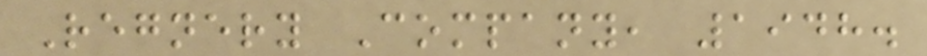Regnery Company, 1948.
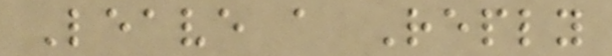Leave a Reply
